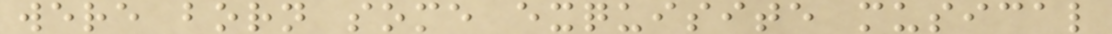were born some exquisite musical
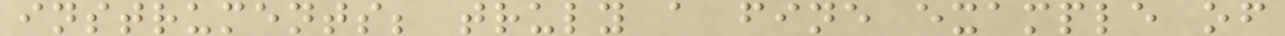instruments; truly a fine example of
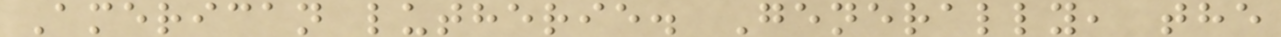American lutherie. Generally, the
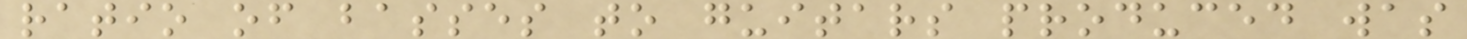ratio of basses to guitars produced was
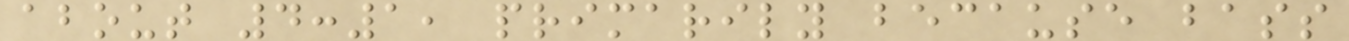about 4:1, primarily because bass
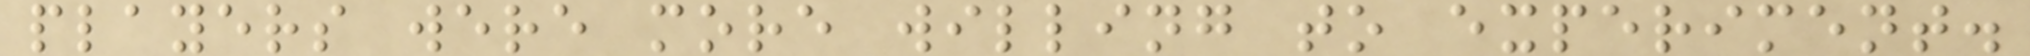players were more willing to experiment.
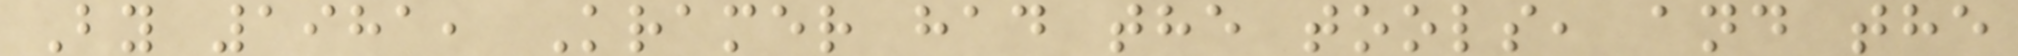By 1981, Kramer had the tools, and the
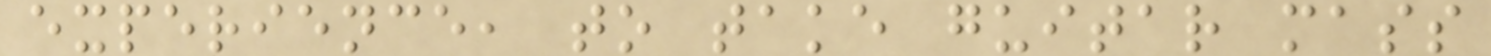experience, to take guitar mass
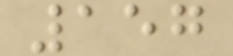157
